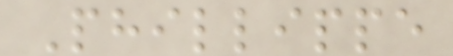Phillippe
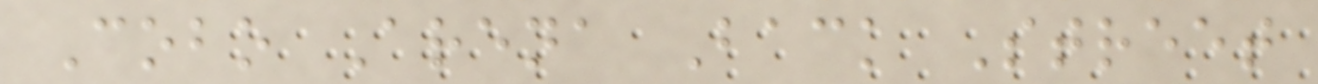Cobo Arena Back Street
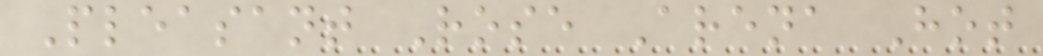Pleasant Rose Arena Hot
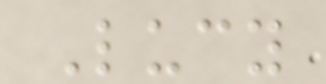Lucy
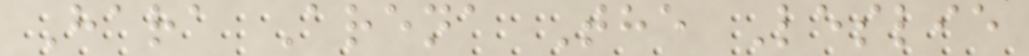Hara Arena The Leslie
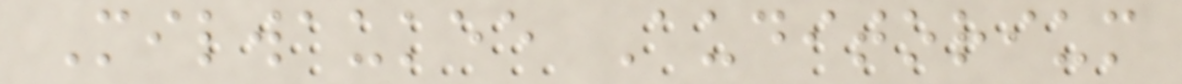Milwaukee Auditorium
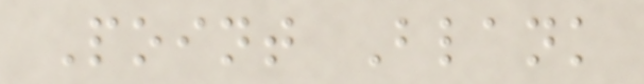Point Blank
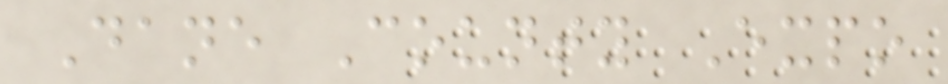Dane County Expo
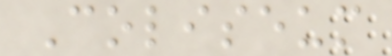Coliseum
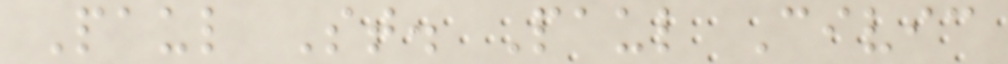Paul St. Paul Civic
